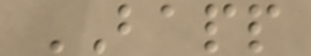BAPP
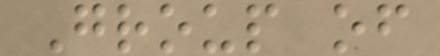Group of
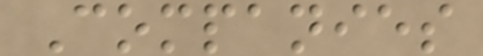Companies
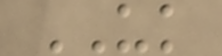UK
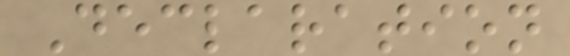Declaration
